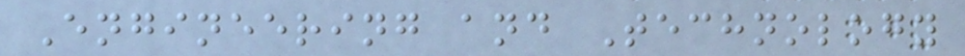Engineering and Technology
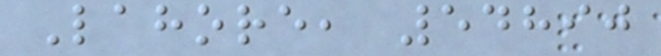Lahore, 54890
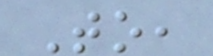To,
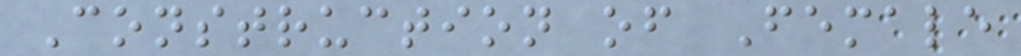Construction of Female
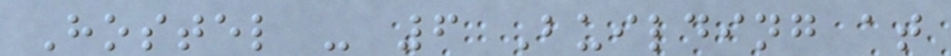Hostel - 6 Building at
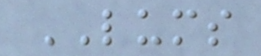LUMS
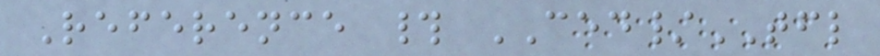Reference # CED/TFL
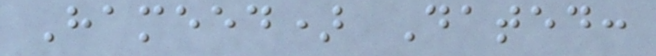Hameed) Dated:
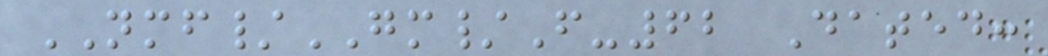NMF/GM/F-62 Dated:
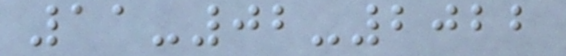11-02-2022
